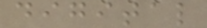digital
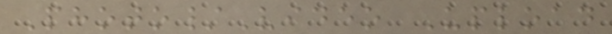Photo/Video Upload
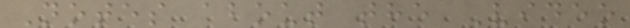Notes about the Video
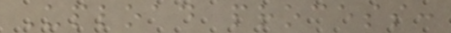Upload process:
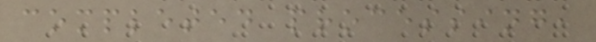completed processing,
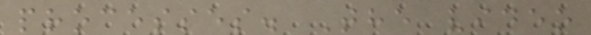processes. The video
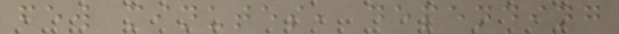few minutes, depending
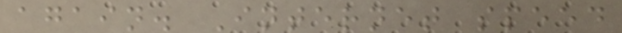again. Internet speed
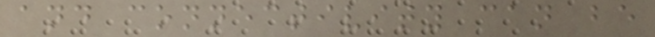and connectivity can be
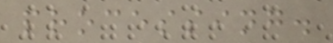processing.
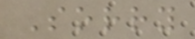Sorry
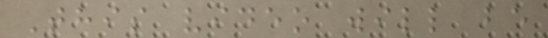This video will be
